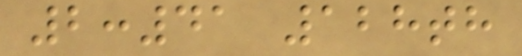2:41 128th
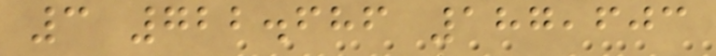3 722.686 187,603
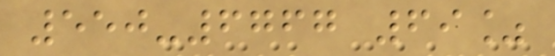550-6767 69%
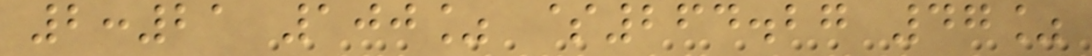2:21 100% $264.27 47%
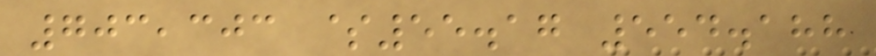703,303 $55.17 554.188
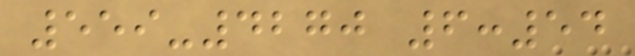559-4270 6:54
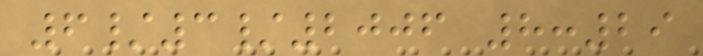6/3/2006 8:29
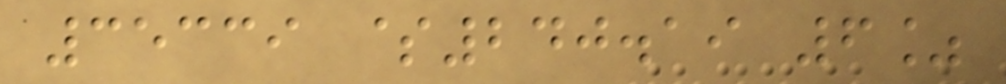35339 $240.19 6%
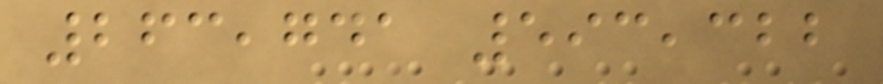263,741 593,322
